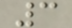3
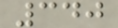340
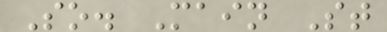So. Main St
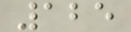125
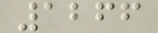1266
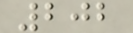202
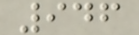946
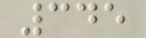345
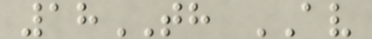18TH AV
